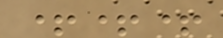+++
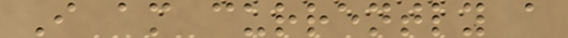I am currently a
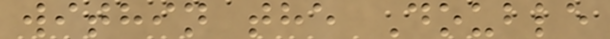within the Double
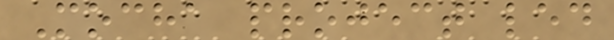Mocha project led
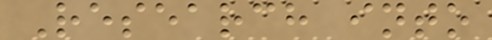Research into
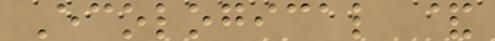Ecological &
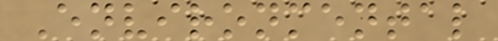Environmental
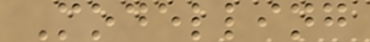Modelling
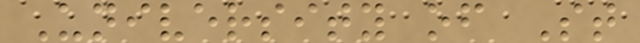University of St
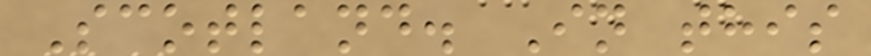Scotland. In this
